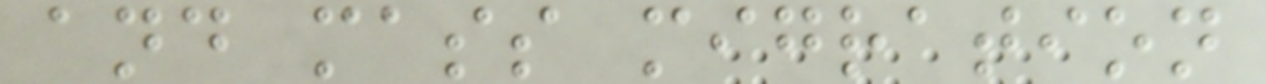and mass migration
